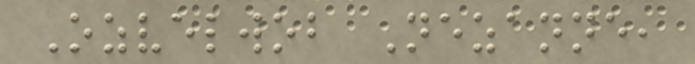Ozvelwob Nezanne,
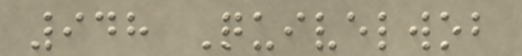948 Quivelwob
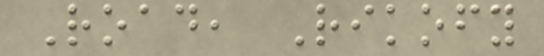Road, Rikofy
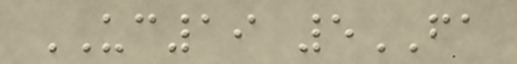UC19 5FA
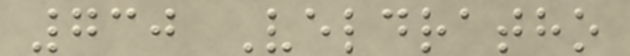730 Veldratho
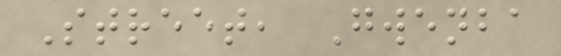Street, Gwenba
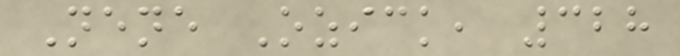Nene Ozick, 328
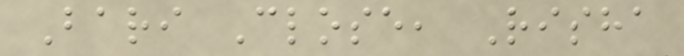Bari Close, Risha
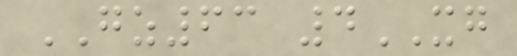GZ63 4XG
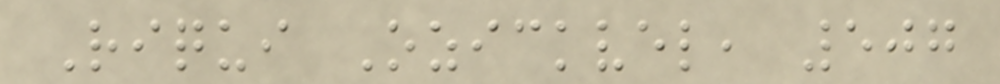Riqui Ozickvel, 507
